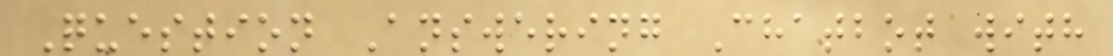Question Answering Chatbot with
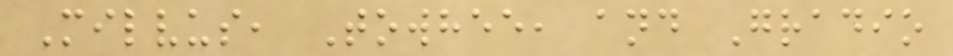Milvus, Towhee, and Gradio
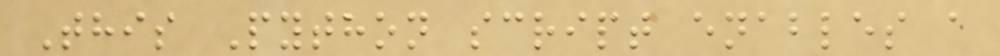This Python script enables a
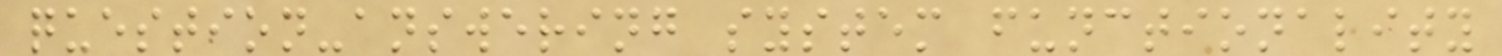question-answering system functionality
